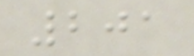201
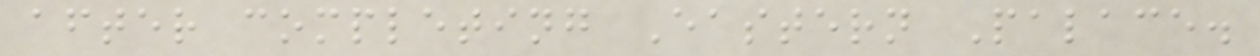after completing Eastern Palace.
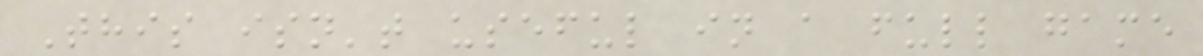This isn't useful in a full game
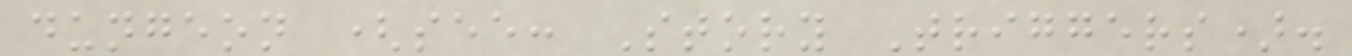dungeon (see: Story Triggers).
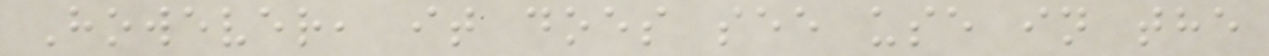However, it does see use in the
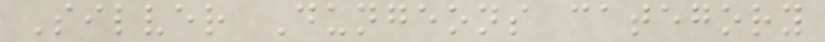Silver Dungeons category
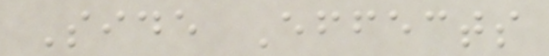Side Effects
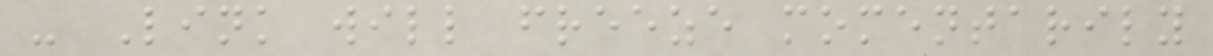- Link will freeze momentarily
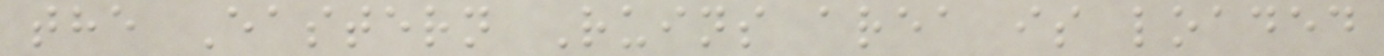the Eastern Ruins area is loaded
